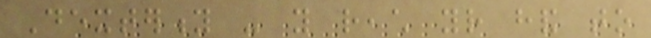Dexterity - you reach your hand to
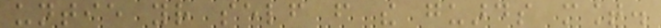untie your self from the guards mount.
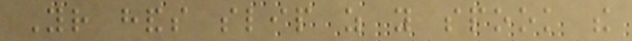Your hands slip as you spook the
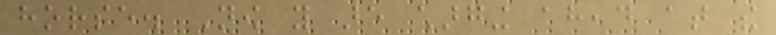horse. Now you are charging ahead at the
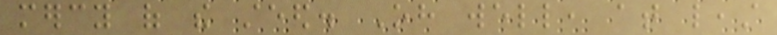mercy of the steed. Oh well, at least
